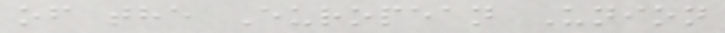of the European Union
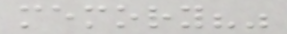memory?"
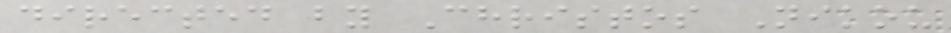directed by Christos Nikou
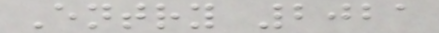Entry 2021
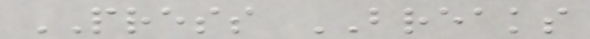PRESS BREAKS
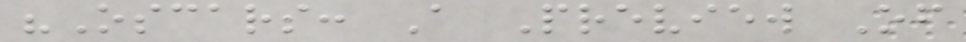"Oscars: A Preview Of
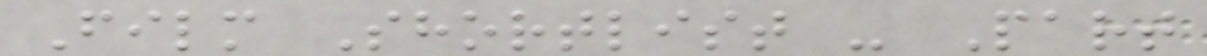Film Shortlist - Part
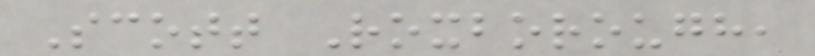Scott Roxborough,
